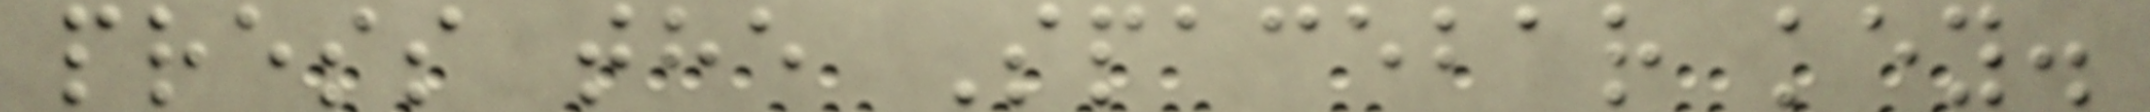press the Spacebar key.
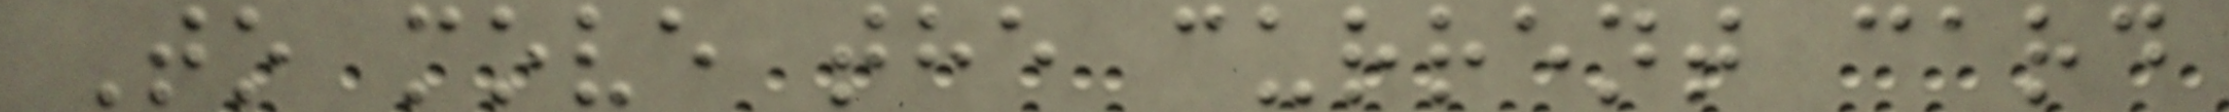To move the current card
